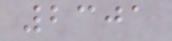2301
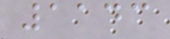1143
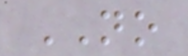NO
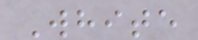White
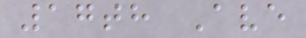17th Ave
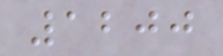1200
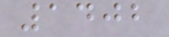1402
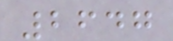2647
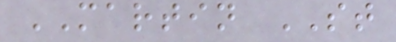MARTIN ST
